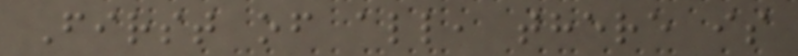First of all, there is
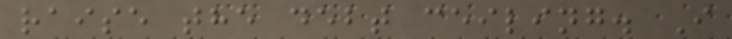raise the debt ceiling. I
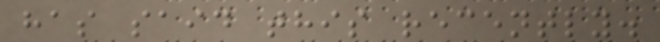has said this recently.
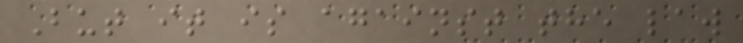But it is against the law
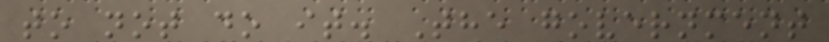to not do it. The government
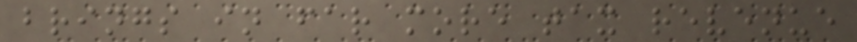brings in far more tax revenue
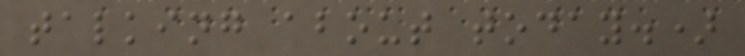talking about today.)
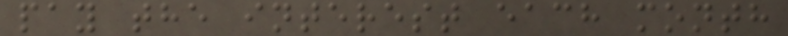pay the interest each month
